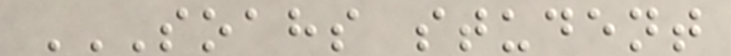SOAHS STUDENT
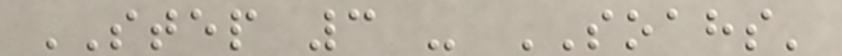STEP 3 - SOAHS'
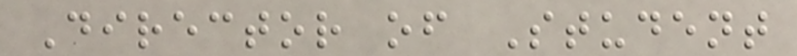Director of Student
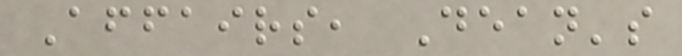Affairs, Dean's
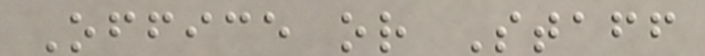Office or Staff
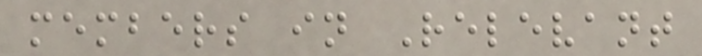members in Relevant
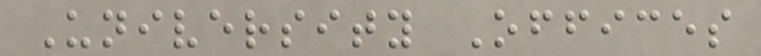University Offices
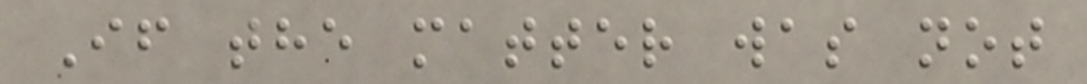If the matter was not
